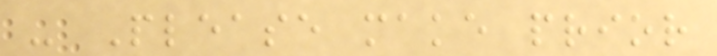- Please make prior
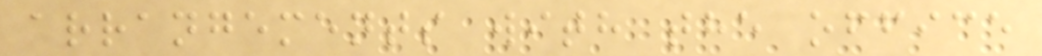arrangements with the office
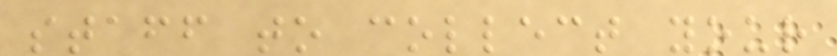staff to collect your
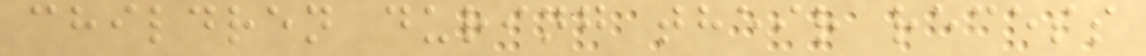children during their recess
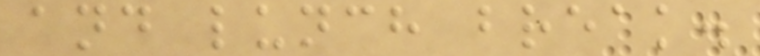and lunch break.
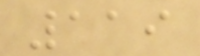119
